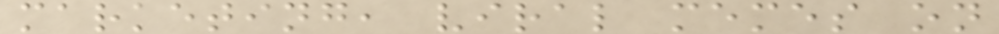marketing, viral memes on
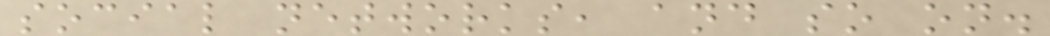social networks, and so on.
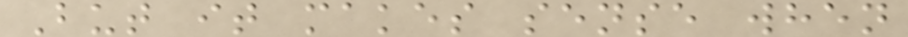But it makes sense when
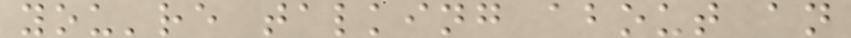you're talking about an
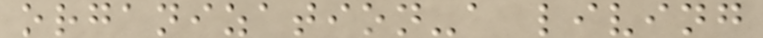organization-a living
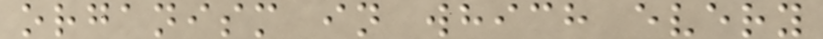organism in which every
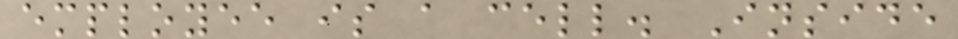employee is a cell. Inside
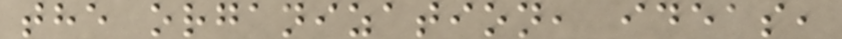the organization, ideas,
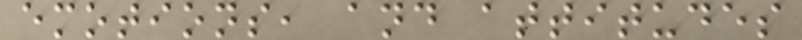emotions, and attitudes
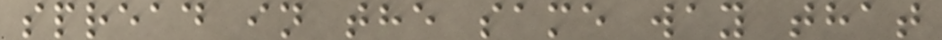spread in the same way that
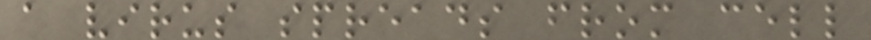a virus spreads from cell
